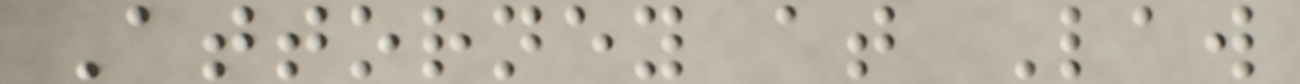Attorney at Law
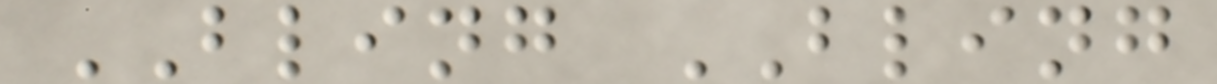BLING BLING
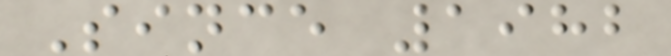Since 1982
